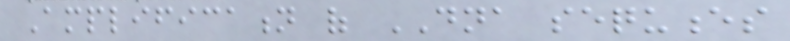Amplification of DNA sequences
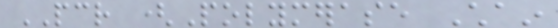PCR (Polymerase Chain
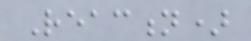Reaction)
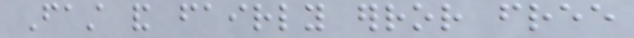Fast and fairly error free
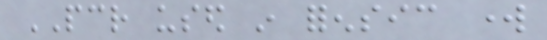PCR used in forensic work
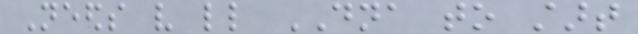Needs very little DNA to start
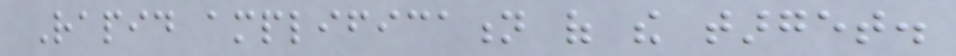Rapid amplification of the target.
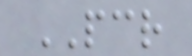PCR
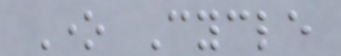One Cycle
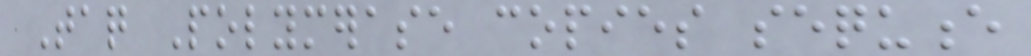Taq Polymerase copies sequence
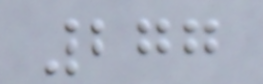277
